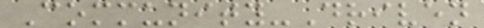Community-Driven
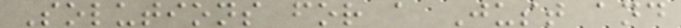Solutions for a Just and
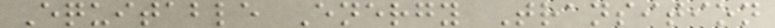Equitable Energy Transition
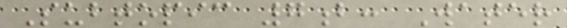Subtopic 7b: Water
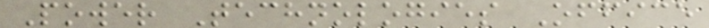Power Technologies Office
